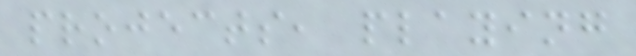projects, playing
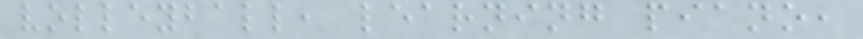volleyball, learning piano,
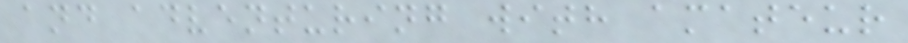and adventuring with amateur
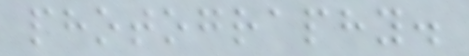photography.
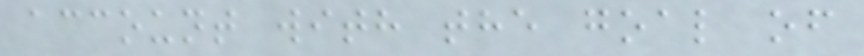account with the goal of
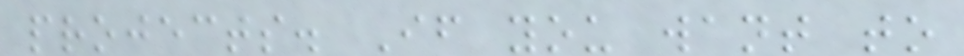projects. If you want to
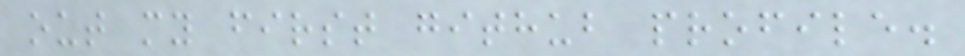out my first github profile.
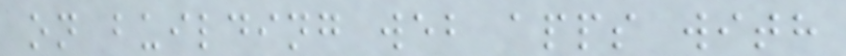on building web apps with
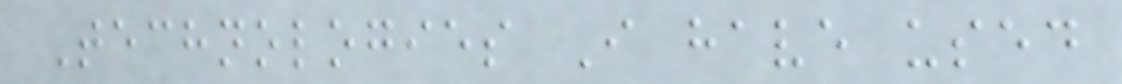Technologies I have used
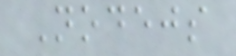Nodejs
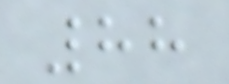88
